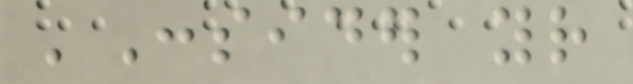'Consider your
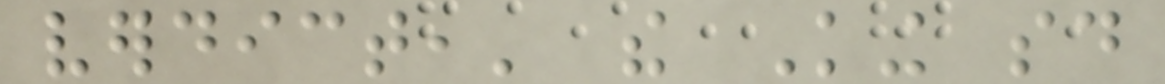verdict,' the King said
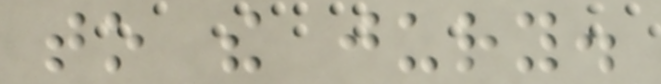to the jury.
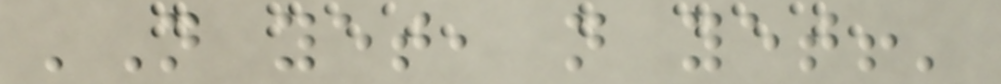'Not yet, not yet!'
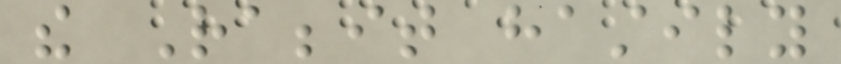the Rabbit hastily
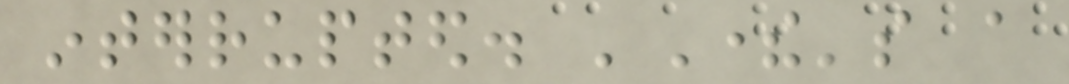interrupted. 'There's a
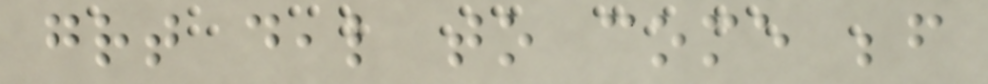great deal to come before
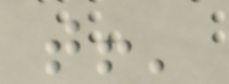that!'
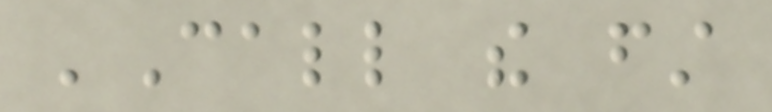'Call the first
